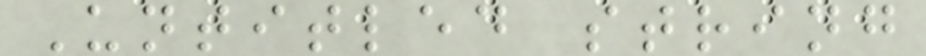Untitled string
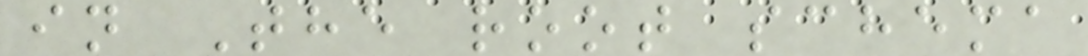in The root schema
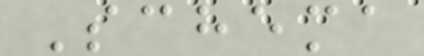Schema
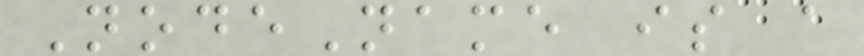NodeName is a
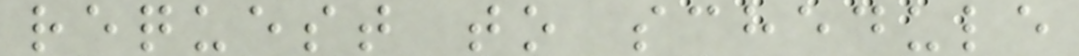request to schedule
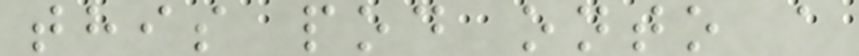this pod onto a
